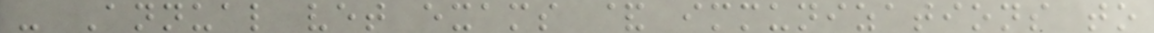- Annual vet exams & immunizations to
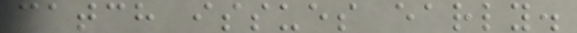catch issues early.
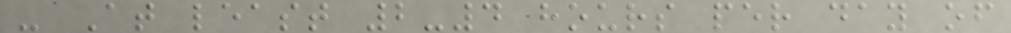- At least 2-4 hours per day of
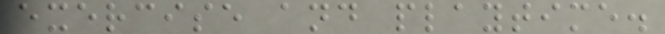exercise and playtime.
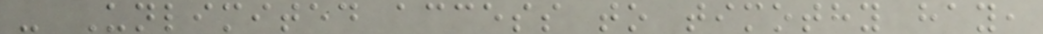- Unlimited access to timothy hay,
